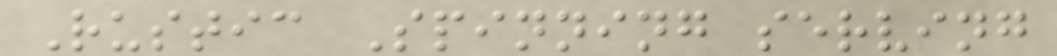Rustic Spinning serving
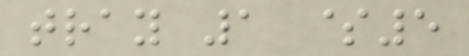tray 1 $5
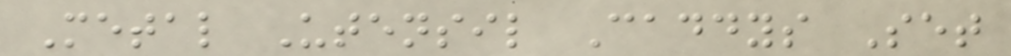Metal Utensil Caddys Set
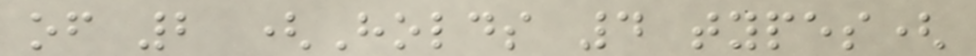of 2 (Holds 4 types(
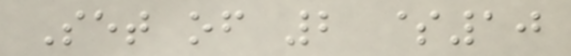Set of 2 $10
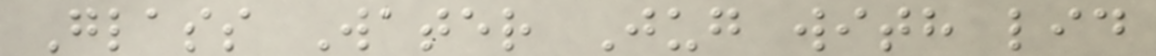Glass Water Jug with lid
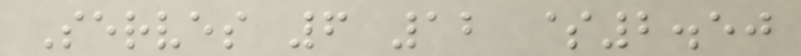Serves 6 12 $2.50
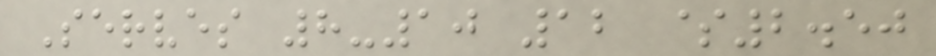Serves 8-10 12 $2.50
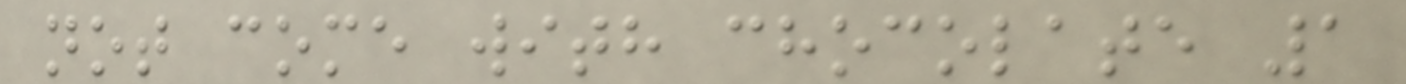not come with chocolate 1
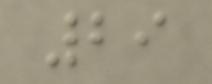29
